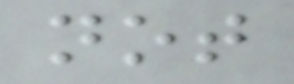not
